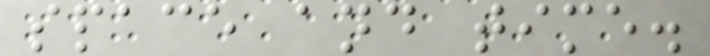space and time.
